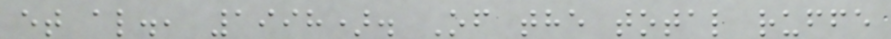et al., 1998). Of the total ruffe
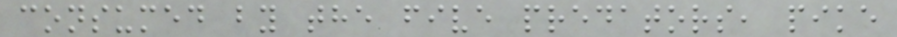consumed by the five predators, pike
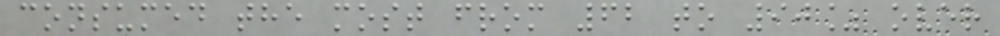consumed the most from 62 to 90% over
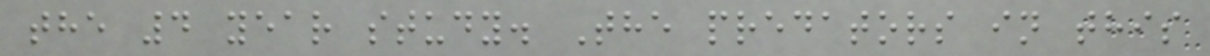the 4 year study. The predators in this
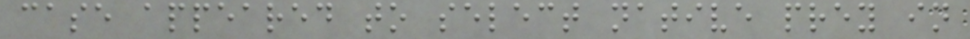case appeared to select native prey in
